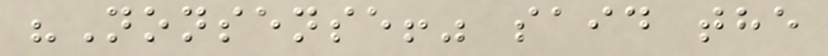"Nonsense!" said the
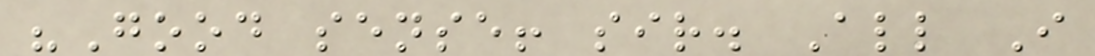"Good sense! sir. All I
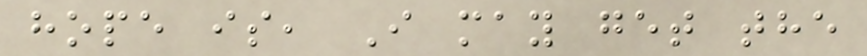hope is, I may get the
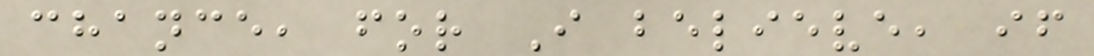chance, for I believe, if
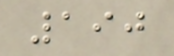190
